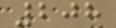208
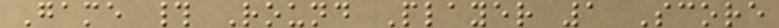Game # Round Player 1 Score
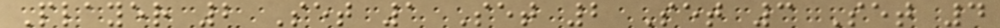Player 2 Set 1 Set 2 Set 3 Set 4
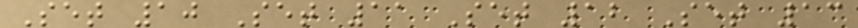Set 10 Set 11 Set 12 Set 13
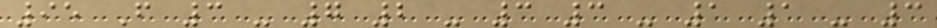95 F 3 - 7 2 - 3 3 - 1 1 - 3
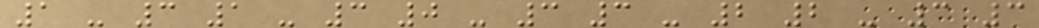1 - 3 1 - 3 0 - 3 3 - 2 2 - 3 3
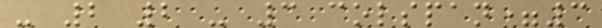- 2 2 - 3 colspan=3
